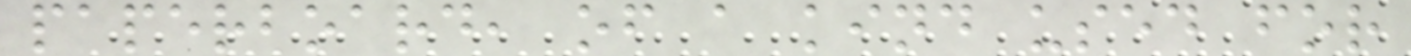paperboard, of a kind used for
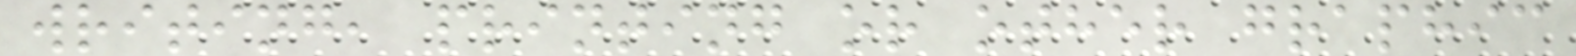writing, printing or other graphic
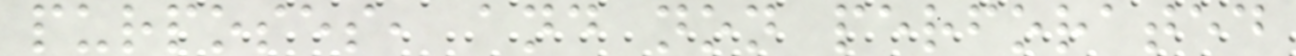purposes, and non perforated
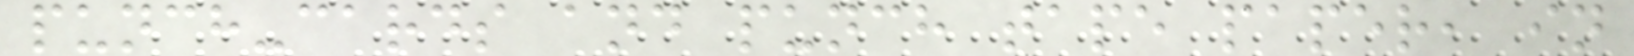punch-cards and punch tape paper, in
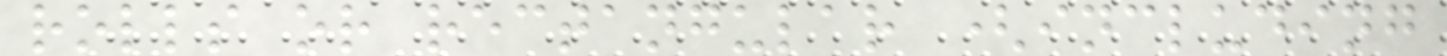rolls or rectangular (including
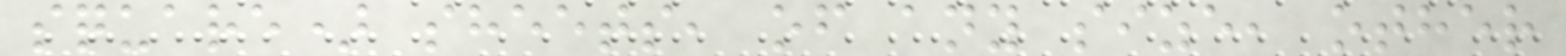square) sheets, of any size, other
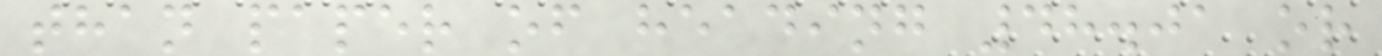than paper of heading 48.01 or
